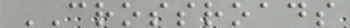CROSSROADS
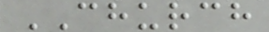CHURCH
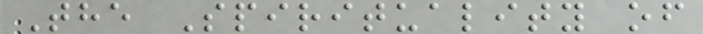The Spirituality of
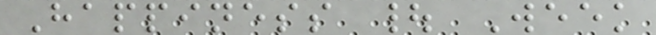Happiness | Week
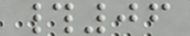#06
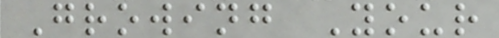Growing Your
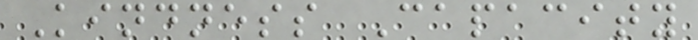Kindness Capacity
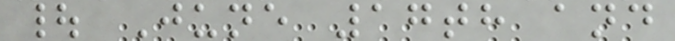| June 17th and
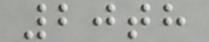20th
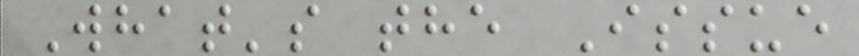What's the Issue
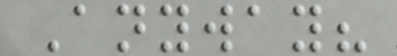Anyway?
